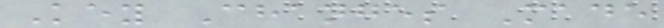Key Changes Made
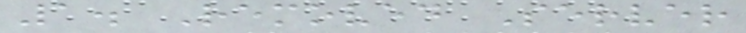1. Removed Server
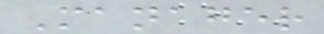Manager
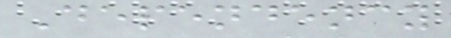Dependency
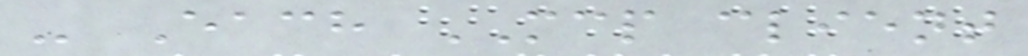- Each MCP client
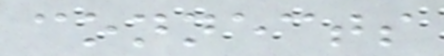connects
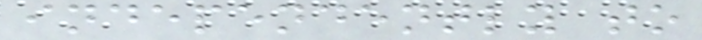independently to
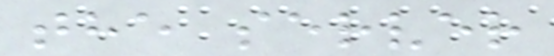the server
